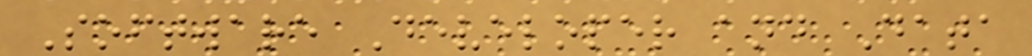Software Developer and Data
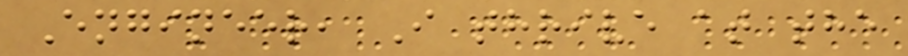Engineer, I thrive at the
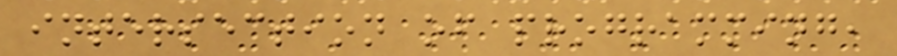intersection of programming,
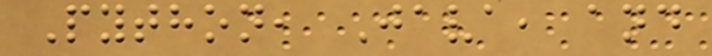Python, Java, and
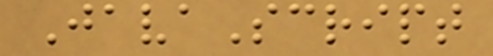JavaScript
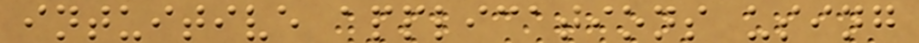intuitive applications using
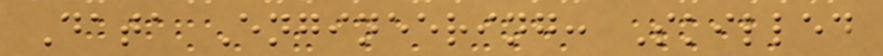Data Engineering: Skilled
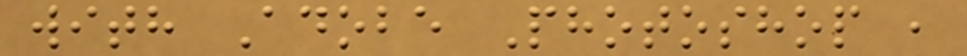with Adobe Photoshop ,
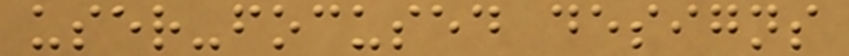user-focused designs
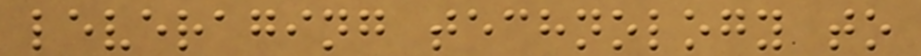leveraging technology to
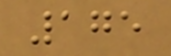175
